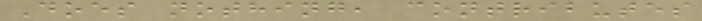Does nothing, contributes
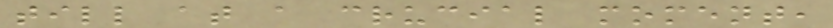till at a crucial moment,
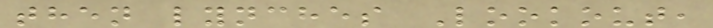then lynches Lookout,
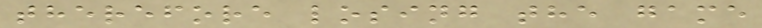therefore losing the game
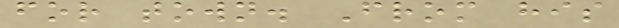for town. From his
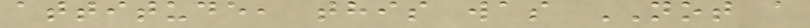attitude, this was NOT a
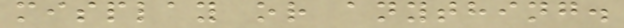misplay or anything.
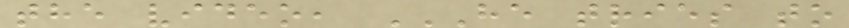the video, HE TRIES TO
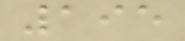195
